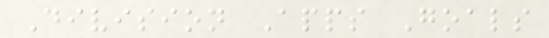Division Apps Goals
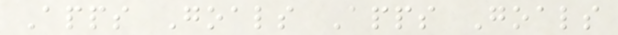Apps Goals Apps Goals
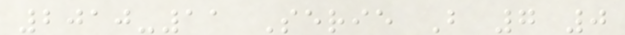2010-11 Serie B 7 0
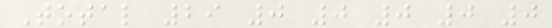Total 29 0 0 0 0 0
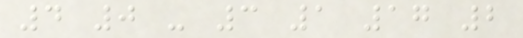4 0 - 3 1 17 2
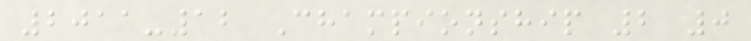2011-12 Championship 2 0
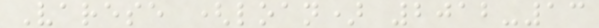Varese (loan) 2012-13
